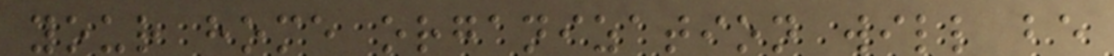your home organization will be
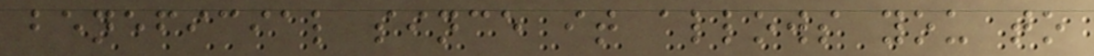beneficial since it allows you to
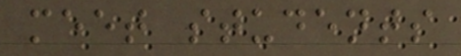meet students
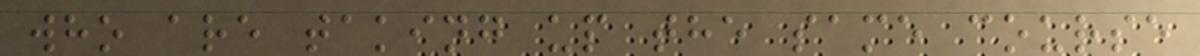who are taking up the same course
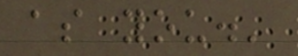as you.'
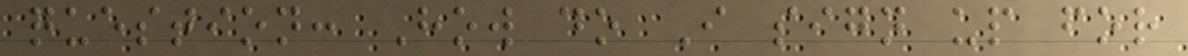question: How do I sign up for
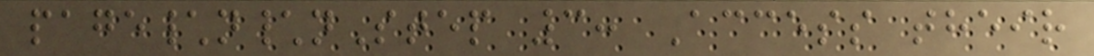page\n\nStep 3: Access their
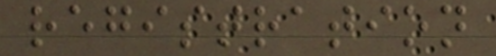registration
